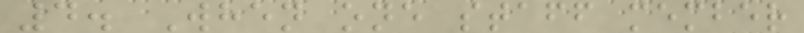4. When one staff member
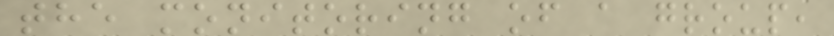the monitoring of a group,
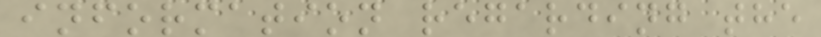information regarding the
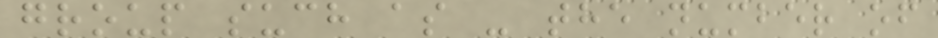group such as - the number of
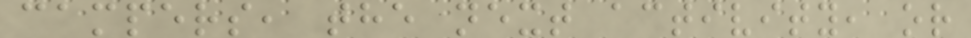campers, the next activity, or
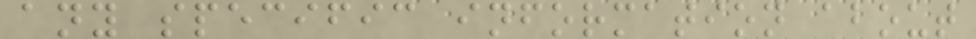any specific information about
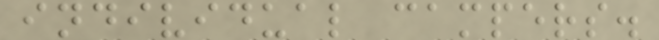individual campers.
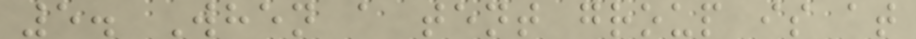5. When a tent group is at
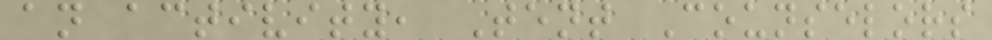an activity, Tent Counselors
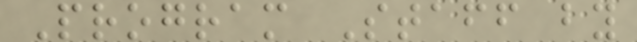Program Staff by
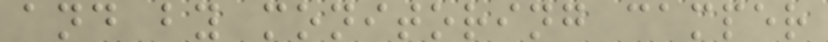and by monitoring camper
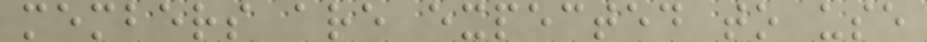members are expected to use
